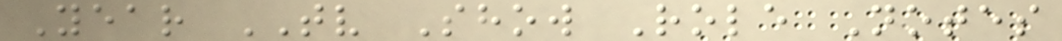Year TV Show Role Notes
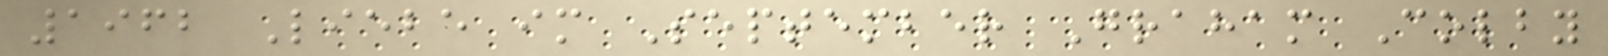1962 Liebe im September Graham Colby
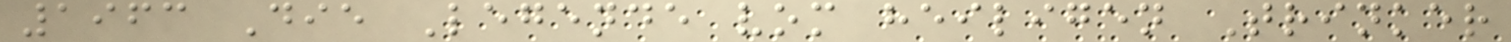1963 Die Legende vom heiligen Trinker
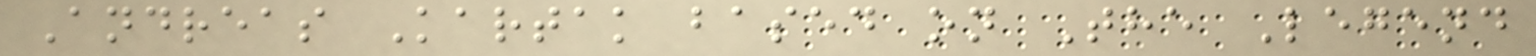Andreas Kartak based on The Legend
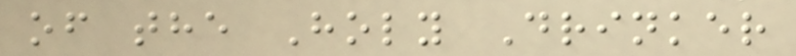of the Holy Drinker
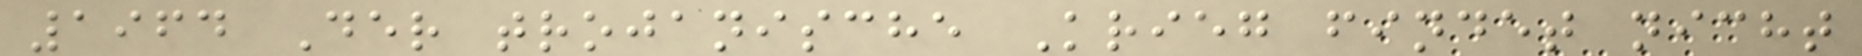1964 Der trojanische Krieg findet nicht
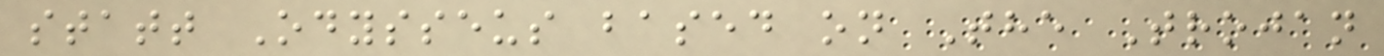statt Odysseus based on The Trojan
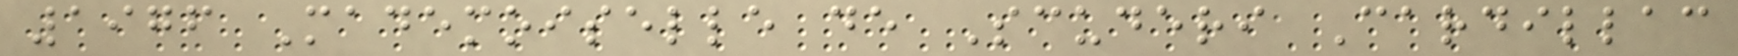1976 Mademoiselle de Scuderi Cardillac
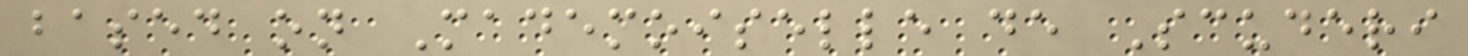based on Mademoiselle de Scuderi
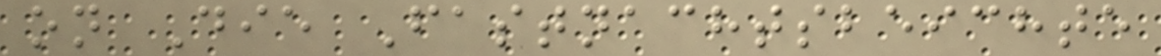on Die Fastnachtsbeichte
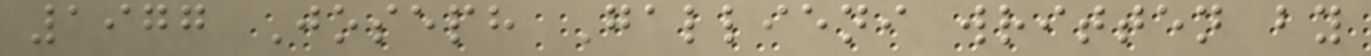1977 Joseph Gallieni written by
